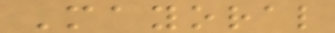Mayoral
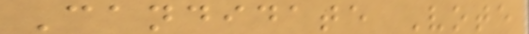Candidate Vote
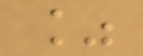%
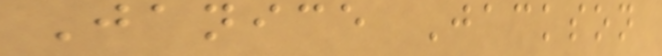Janice Jackson
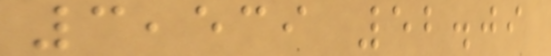3,539 52.09
